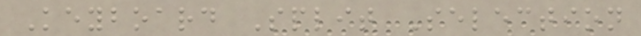Keyboard Split Selection
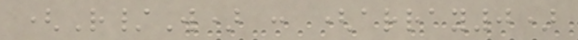(R/W) : (array0)
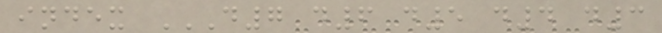index D7 D6 D5 D4 D3
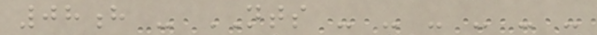08h - NTS - - - - - -
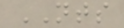NTS
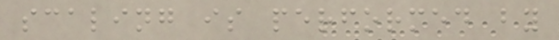scaling is performed by
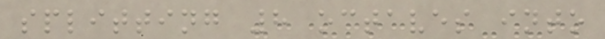splitting 8 octaves into
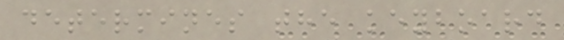determines the keyboard
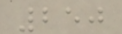250
